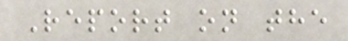Report on the
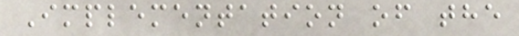Implementation of the
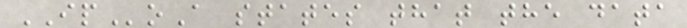IPoA states that the data
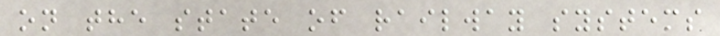on the state of railway systems
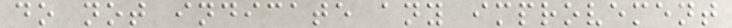do not indicate any improvement
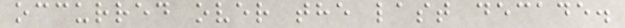occurred over the last decade.
